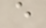e
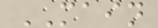MAIN
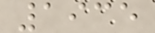1935
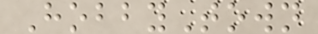HobbyTown
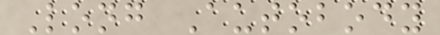Long Autobody
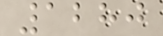1280
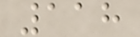118
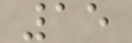15
